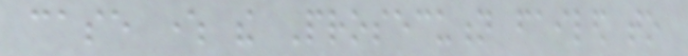case where the Prosecution failed to
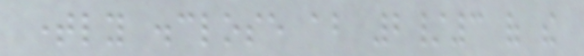timely disclose about 2/3 of the
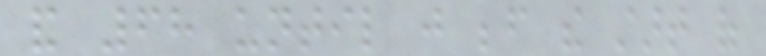and 68 until just before the start of
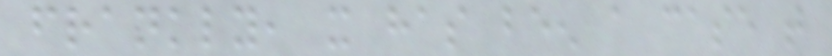frankly, it has been a case that
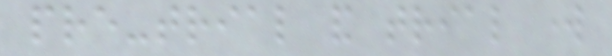pre-trial and trial work
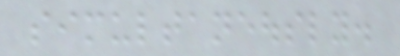simultaneously.
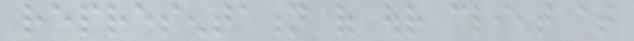representation of our client at
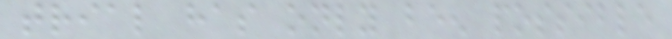trial has only been possible
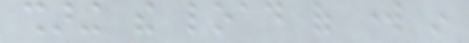sharing the load of work in
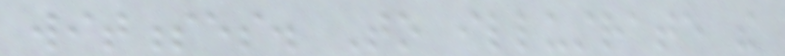witnesses. To illustrate the
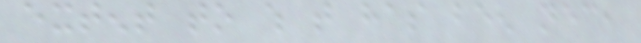extent to which that has been necessary,
